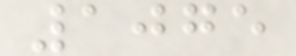1075
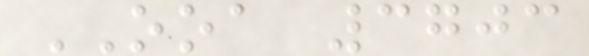OOA 3703
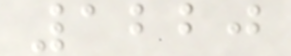1220
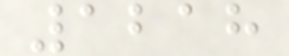1218
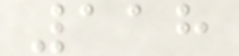118
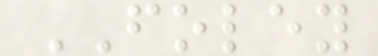FOLEY
